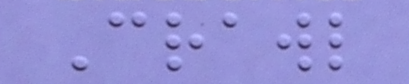Crawl
